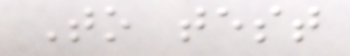To test
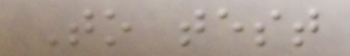To test
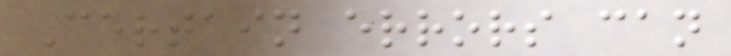Certain errors can
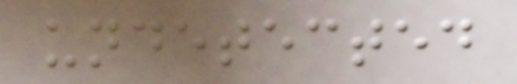undetected
